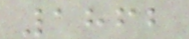1862
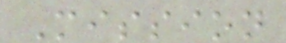Mission
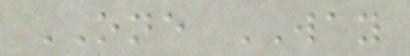ONE WAY
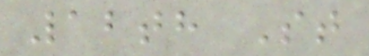12th St
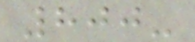800-
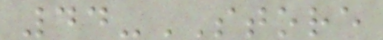44-STORE
